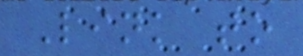Link to
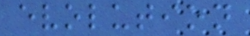evolution
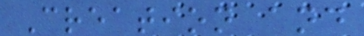Creation and
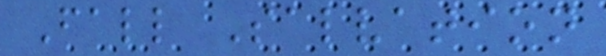Fall Salvation
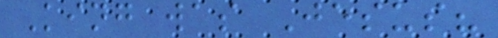King was Jesus?
